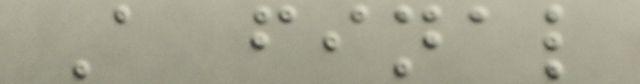A final
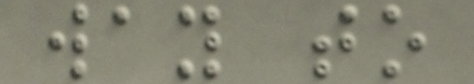way to
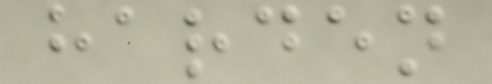harden
